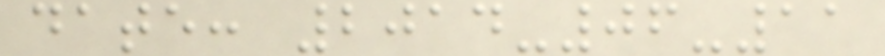date: 2014-06-11
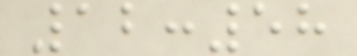12:58
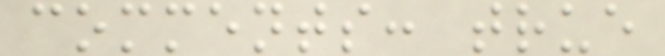comments: true
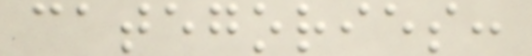categories:
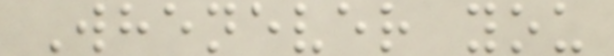Whenever you
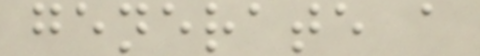generate a
